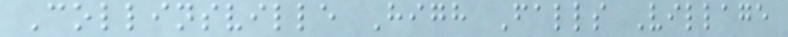Collinsville High Falls Village
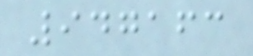947163
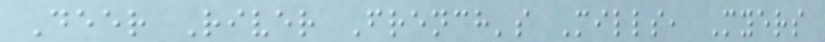Deer River French's Mills, Myers
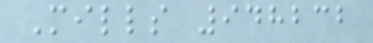Mills 948232
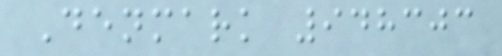Denmark 948303
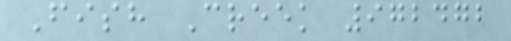Fish Creek 972472
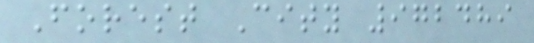Forest City 972489
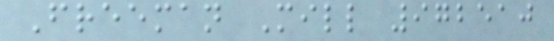Freeman Mill 972510
